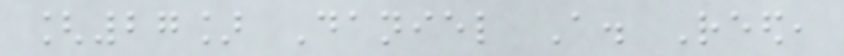[27] Daniel A. Reed,
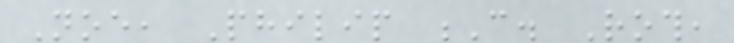Noe, Philip C. Roth,
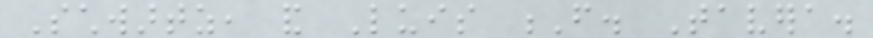Schwartz, and Luis F. Tavera.
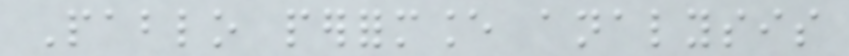Pablo performance analysis
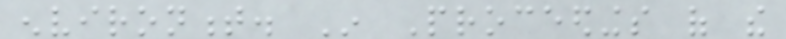environment. In Proceedings of the
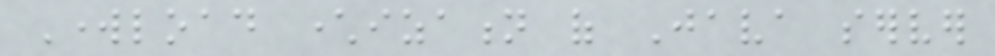Workload characterization of Java server
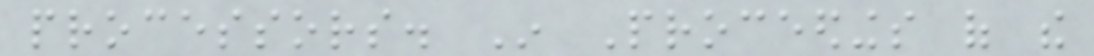processors. In Proceedings of the
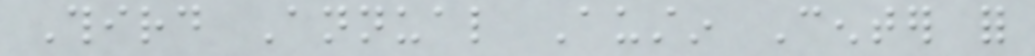Third Annual Austin Center for
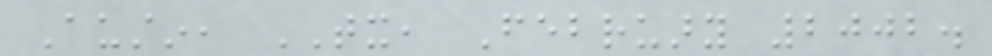Austin, TX, February 2002.
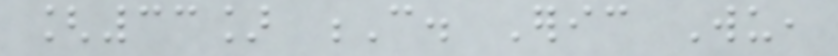[33] C. Eric Wu,
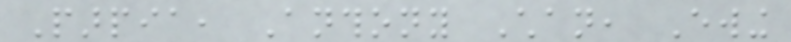Parpia, Anthony Chan, Ewing
